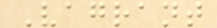Vagrant
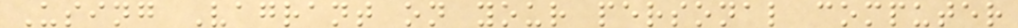Using Vagrant on your personal computer
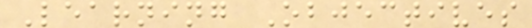Learning Objectives
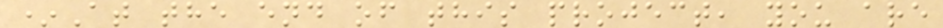*At the end of this project, you are
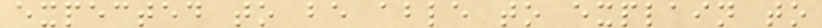expected to be able to explain to
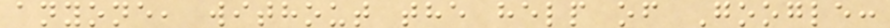anyone, without the help of Google:
